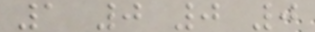1 0 0 0
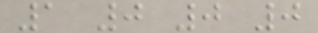1 0 0 0
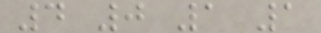4 0 1 1
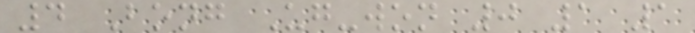4 Bong Ug-won 0 1 1
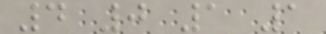4 0 1 1
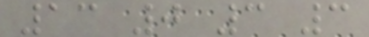13 0 3 3
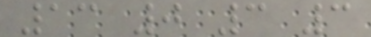13 0 3 3
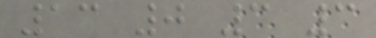13 0 3 3
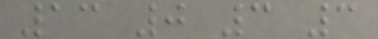13 0 3 3
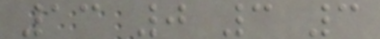13 0 3 3
